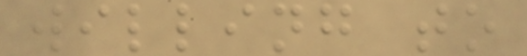willing to
